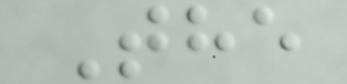The
